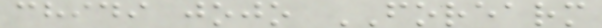chidi jojo FOREARM
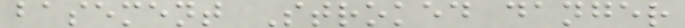basement Stroked danger
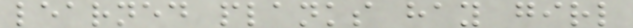learned planks hay girl
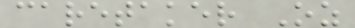caretaker Oz
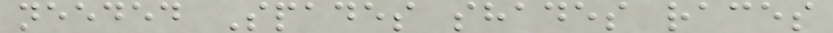needed Spades shades races
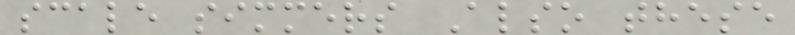scale simmers Also these
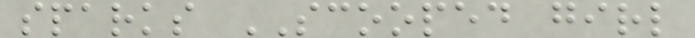sparks SCOOPED girl
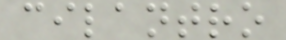cilantro
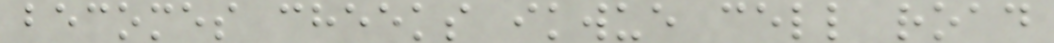becomes cheeks ikwue cell road
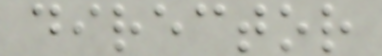director
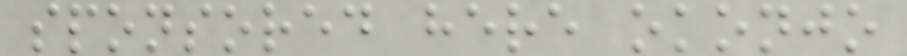sponsored here okonjo
